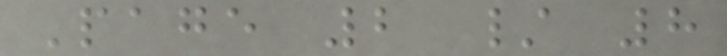Page 2 / 8
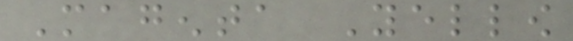Magenta Yellow
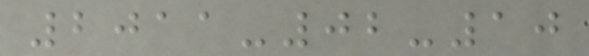2011-02-10
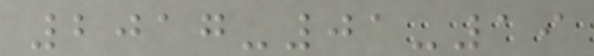2017-01-19
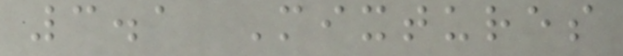3.1 Mixtures
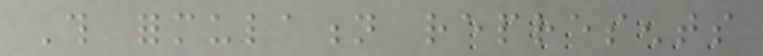This formulation represents
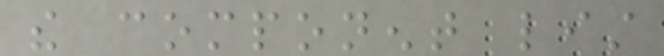the component list
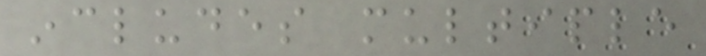includes multiple
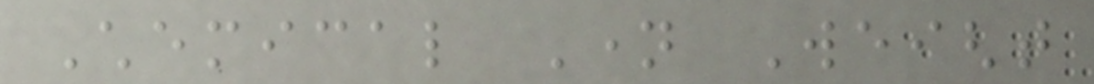Chemical Name Weight
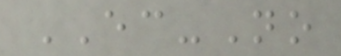EC-No
